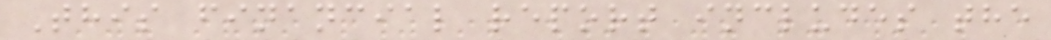This financial report includes the
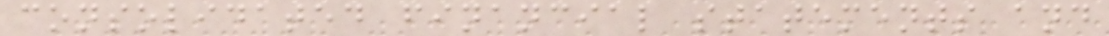consolidated financial statements and
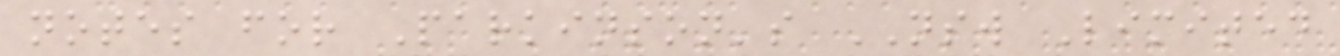notes for Parkinson's NSW Limited
